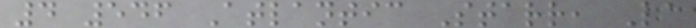4 546 Atlantic Starr, La
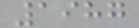1987
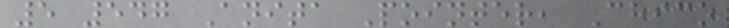5 547 Anita Pointer, Chico
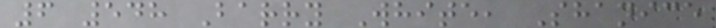6 548 Barry White, Shanice
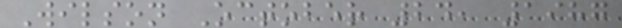Wilson October 24, 1987
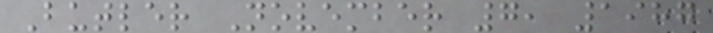Butler November 7, 1987
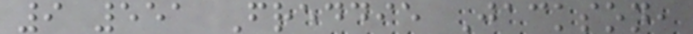9 551 Freddie Jackson,
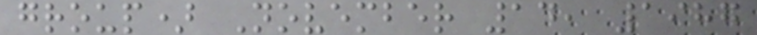group) November 14, 1987
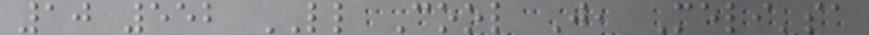10 552 LL Cool J, Meli'sa
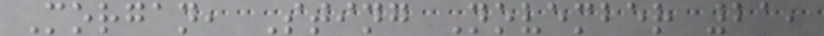Morgan, Sting November 21,
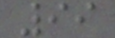99
